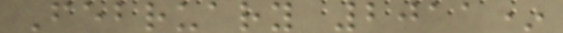February 2011*
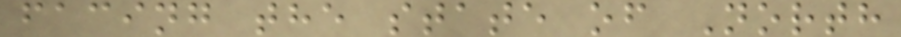facing the state of North
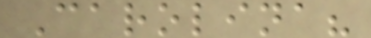Carolina?
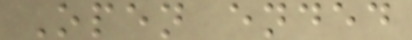Open ended
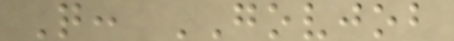Q: GOVJOB
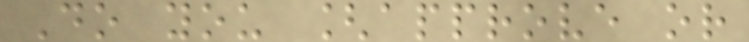Do you [approve or
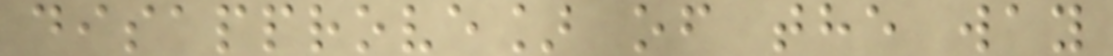disapprove] of the way
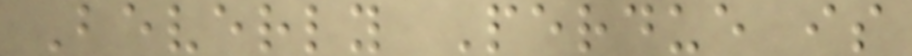Beverly Perdue is
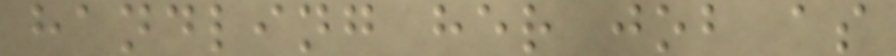handling her job as
